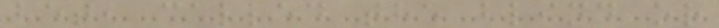bet, called the blind or
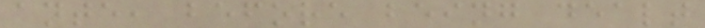ante, before being dealt
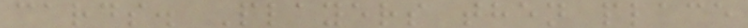cards. Players then place
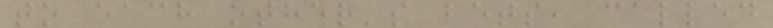to each other's bets, called
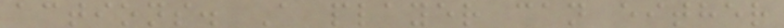actions. A player can either
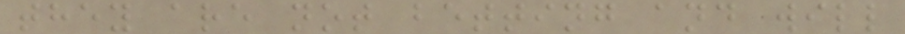they are not betting and will
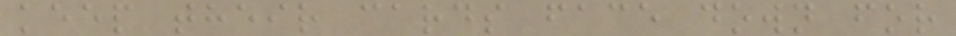keep their cards face down for
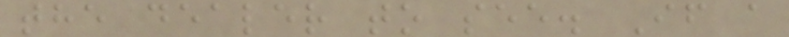the dealer to see. If a
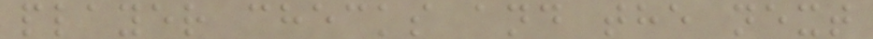player checks and the next
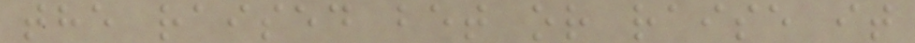the raised bet or raise it
